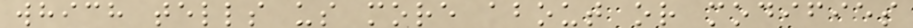which tells us more about or modifies
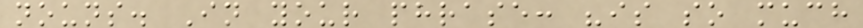nouns. In your phrase: "is so much
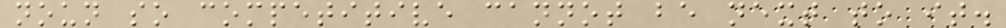noun so competitive cannot be next to it.
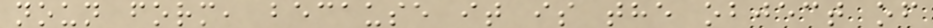noun form, because it is the object of
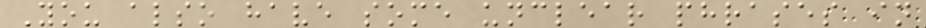You also have some unclear phrases in
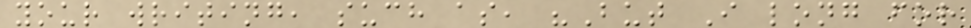your writing, such as, "But I long for
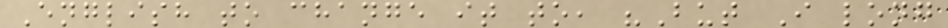English to change it to, "But I long
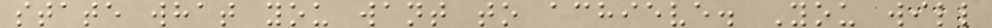state what you want to achieve. You will
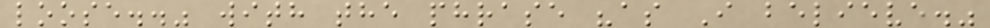loose.." with the phrase "as I believe."
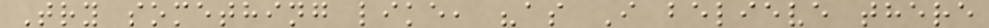Try something like, "as I believe there
